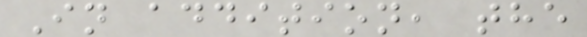In addition, the
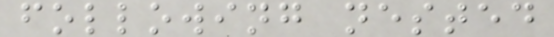following nested
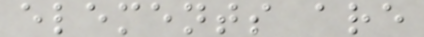elements are
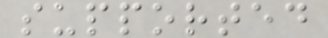supported
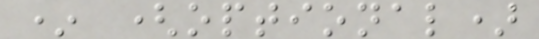* (optional)
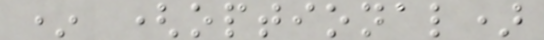* (optional)
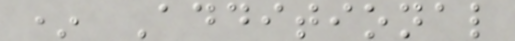* Additional
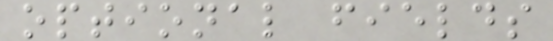optional fields
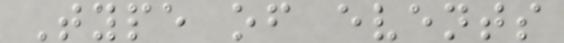Type of events
